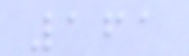161
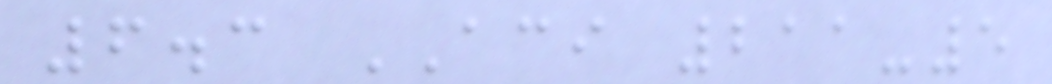6.3 ACI 211-5
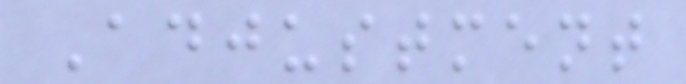Adjustment
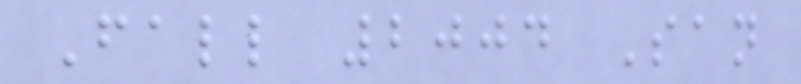Fall 2004 San
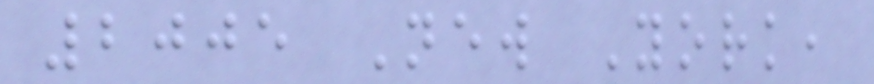2005 New York,
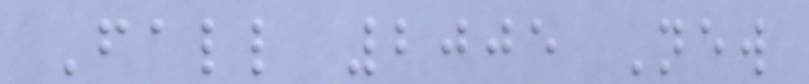Fall 2005 New
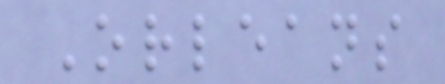Orleans
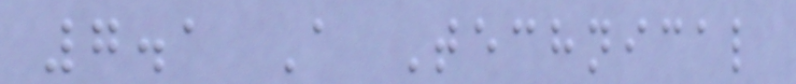7.1 A Technical
